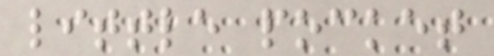little pocket
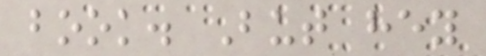book. But hey
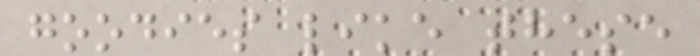goodies like these
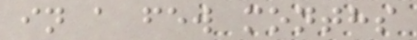in a few months
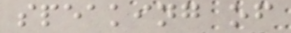speaking of
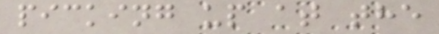picking up at the
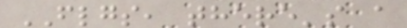FLGS, there's a
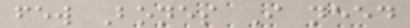few Bones I need
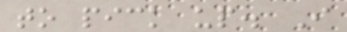to pick up. I
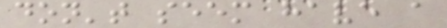don't seem have a
